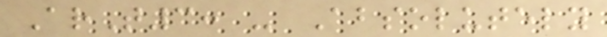ArT3: - Absolutely
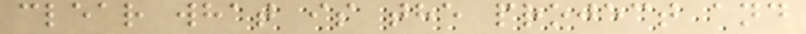clear what is the project and
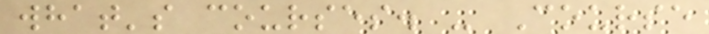what's courses. - Course
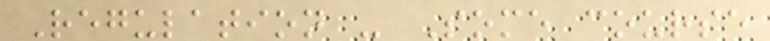Regulation - Some course
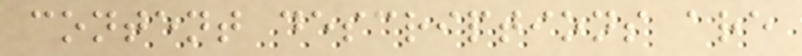content descriptions are
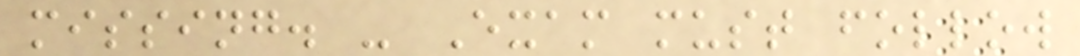missing. - Exam must follow
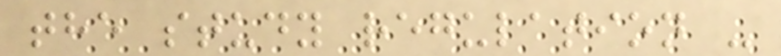the study regulation -
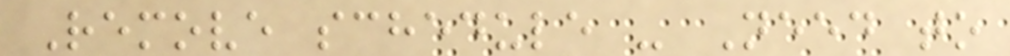Remove schedule - Need to
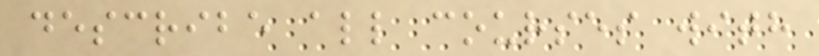describe all courses with
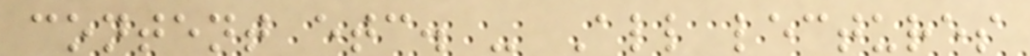content etc. - All lectures
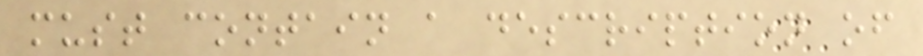must contain a description of
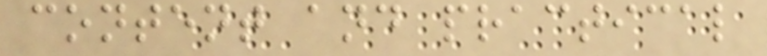content and practical
